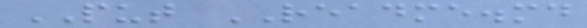PUT README.md
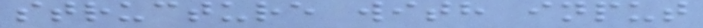structure with input
